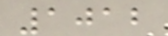1012
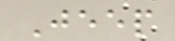Jeep
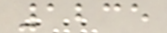1235
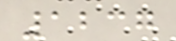1237
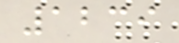1239
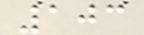103
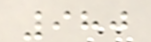980
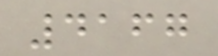4167
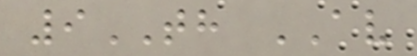9TH AV
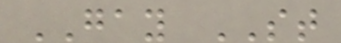GAY ST
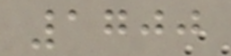1700
